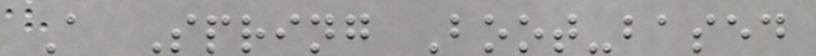A Spring Boot-based
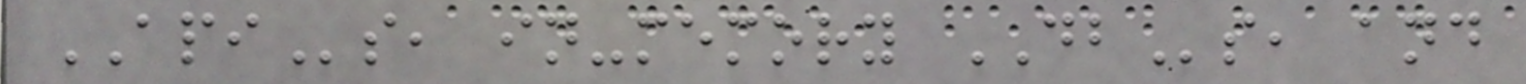APIs, in-memory DBs, and
